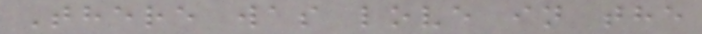There was love in the
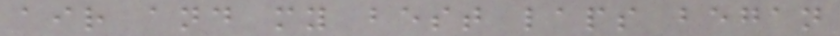air and my best laps began
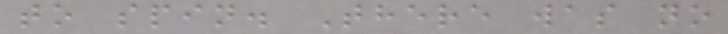to spin. There was no
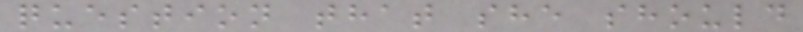question that she should
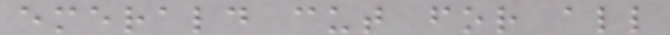emerald cut for all
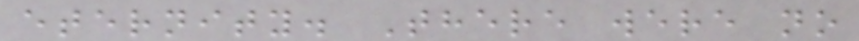eternity. There were no
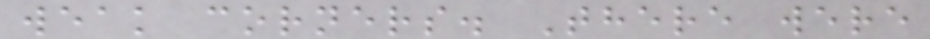weak corners. There were
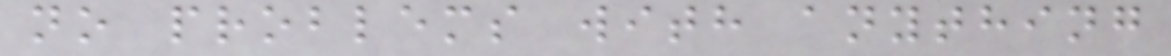no problems with anything
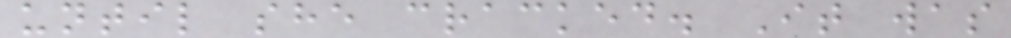until she cracked. It was
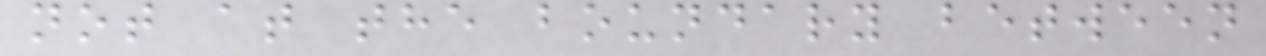not at the boundary between
